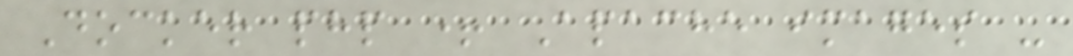Docker php + Apache images -
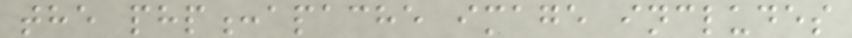the php:apache image includes
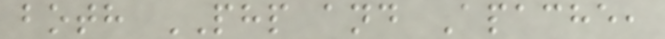both PHP and Apache,
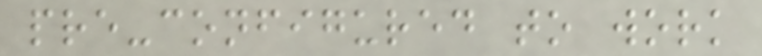pre-configured to work
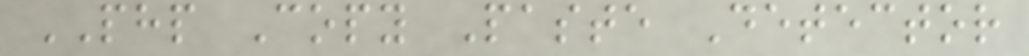PHP Copy Paste Detector
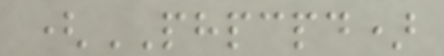(PHPCPD)
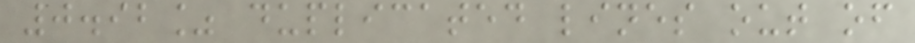0.92% duplicated lines out of
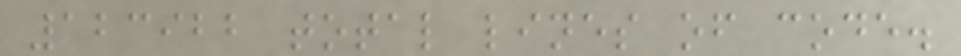123922 total lines of code.
